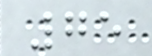75
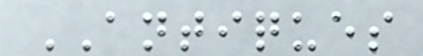ANTIQUES
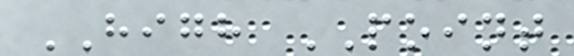HIGH POINT
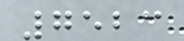7523
